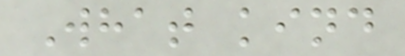What kind
